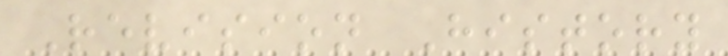Revision History
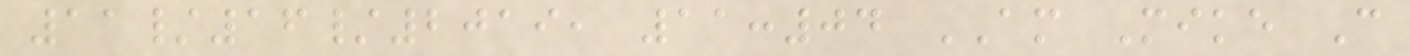11/16/2019, 11:04 AM Mike C
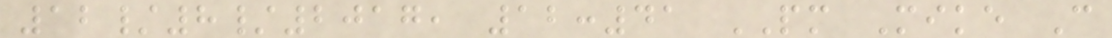12/8/2017, 12:41 PM Mike C
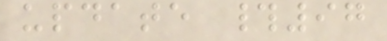update #97
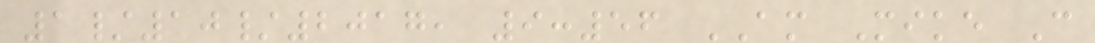1/10/2017, 9:56 AM Mike C
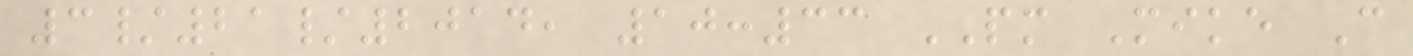3/21/2014, 10:33 PM Mike C
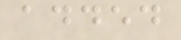added
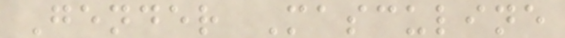Gender Masculine
